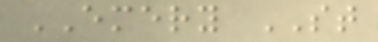EMERY ST
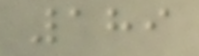189
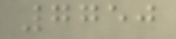7750
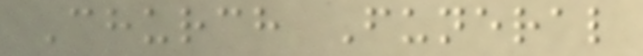Church Funeral
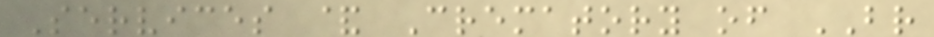Services & Crematory of BR
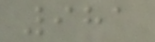981
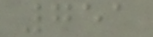751
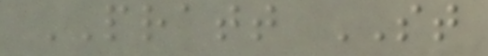PRATT ST
